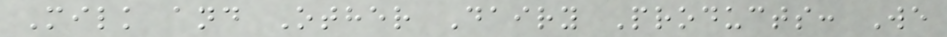Milk and Other Dairy Products: We
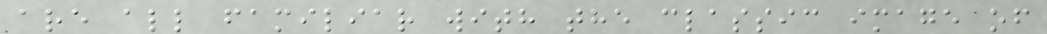are all familiar with the classic image of
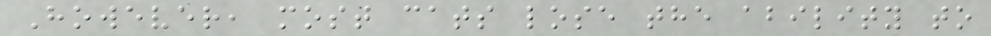However, most cats lose the ability to
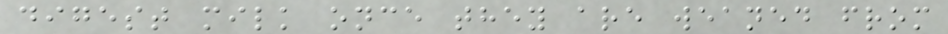digest milk once they are weaned from
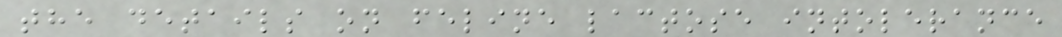the details on feline lactose intolerance
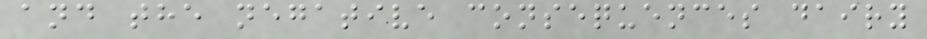and the negative consequences dairy
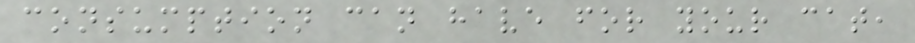consumption can have for your cat,
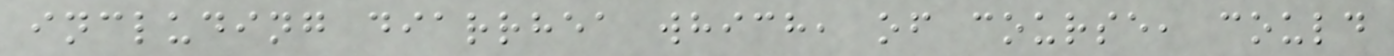including diarrhea which, of course, could
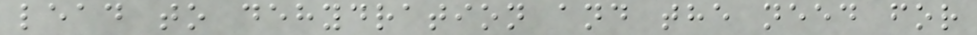lead to dehydration and the need for
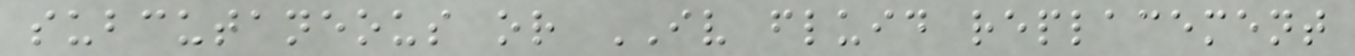subcutaneous or IV fluid replacement
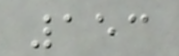153
